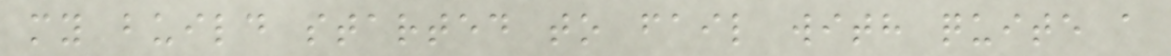my build started to fail with quite a
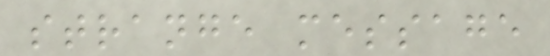strange message
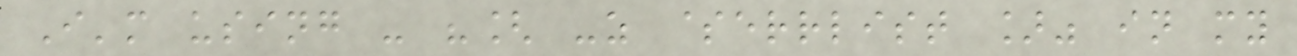I'm using - "[ -z $errlist ]" in my
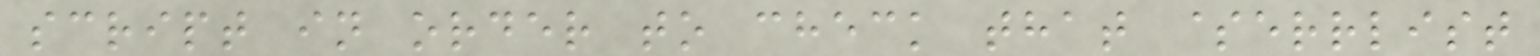script in order to check that $errlist
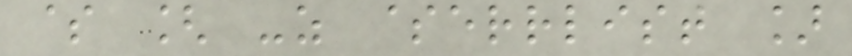$ [ -z $errlist ]
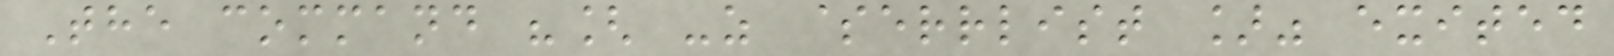The command "[ -z $errlist ]" exited
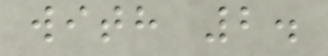with 2.
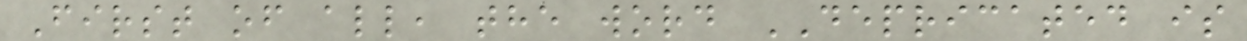First of all, the word DEPRICATED is
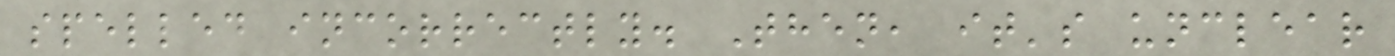spelled incorrectly. Then, it's unclear
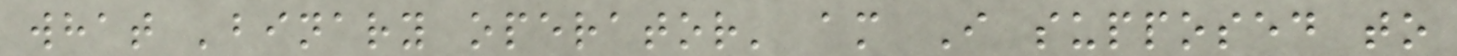what 'binary operator' am I supposed to
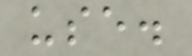use.
